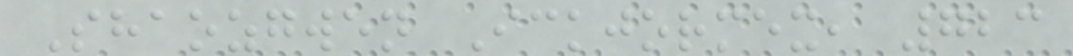Shaozgwen Ickjormex, 723
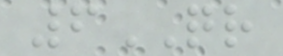6QR
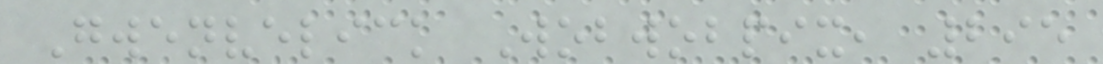Gwenvelick Wobwobpix, 295
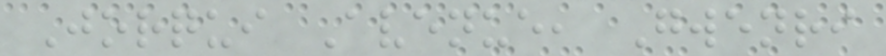Jorqui Avenue, Gwenri
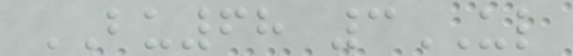BU68 3UL
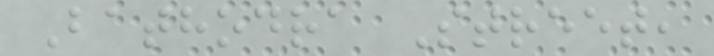Bathodra Street,
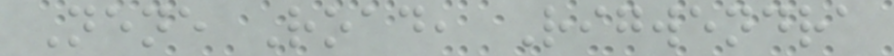Nene Road, Rigwendra
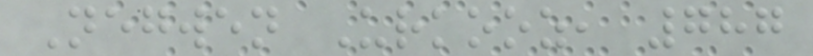Negwen Urkooz, 787
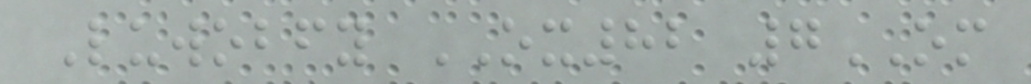Luwobfy OX82 7OM
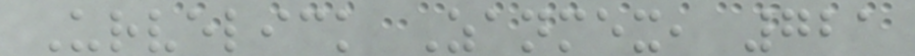Urvelick Zanmex, 721
